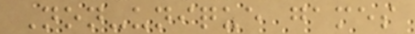Non-unique games
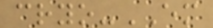cryo-EM
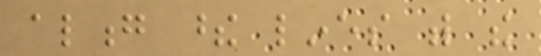along these lines with the
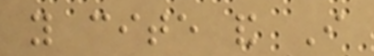you cite and I
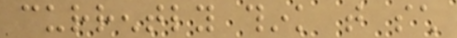currently think that such
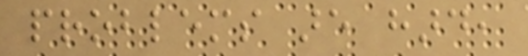problems are hard,
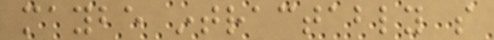maybe intractably so
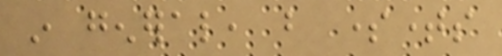in general, but sometimes
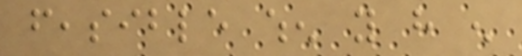feasible when you have enough
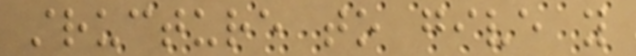structure to give you
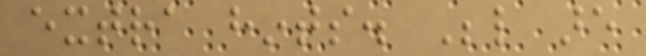extra hints. Below are
